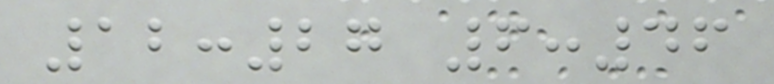12:27 6:46
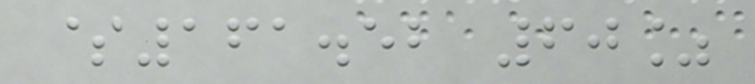$161.52 60%
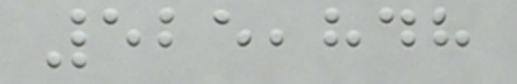525,848
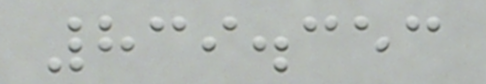839.353
